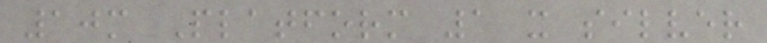10m Platform 1 x silver
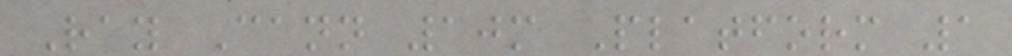Ray Cann 10m Platform 1
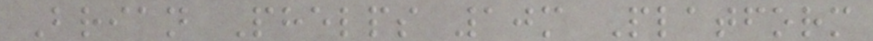Brian Phelps 10m Platform
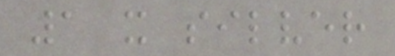1 x silver
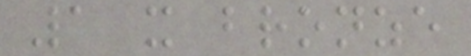1 x bronze
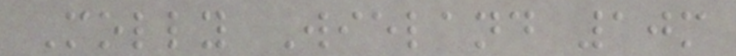Molly Wieland 10m
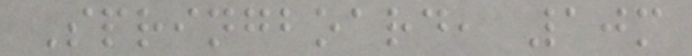Springboard, 10m
